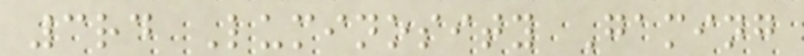3rd Luminosity Gaming
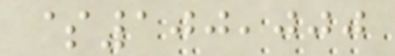$100,000
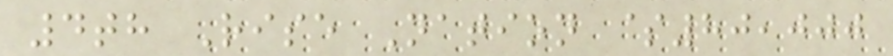4th Rise Nation $80,000
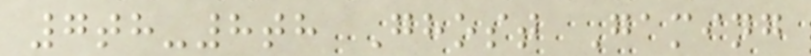7th-8th Ghost Gaming
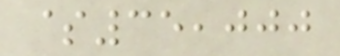$35,000
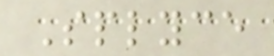Splyce
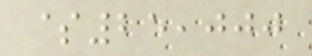$25,000
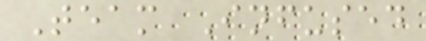Team Infused
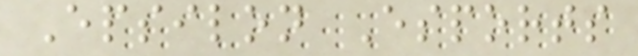Epsilon Esports
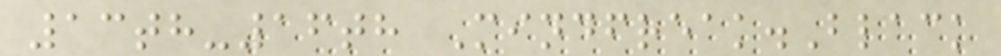13th-16th Mindfreak.Black
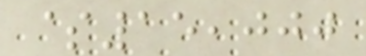$15,000
